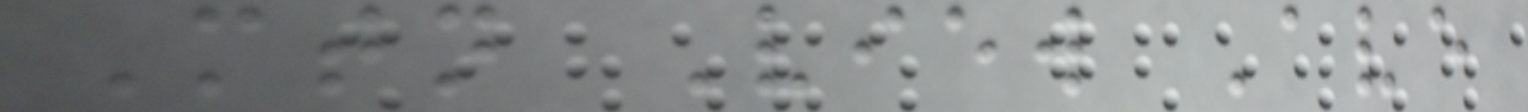Mtn View Ave
